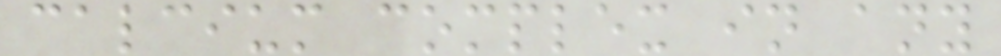calcium complex in any
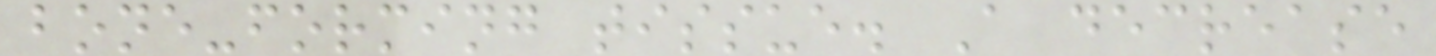bone-forming tissue. A decrease
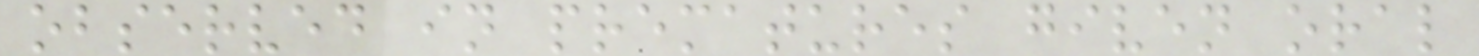observed in prematures given oral
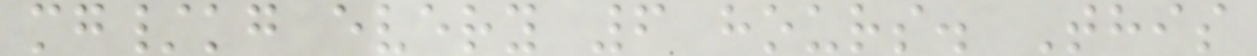mg/kg every 6 hours. This
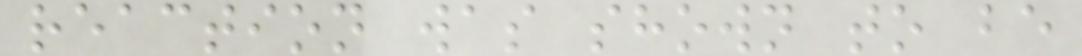reaction was shown to be
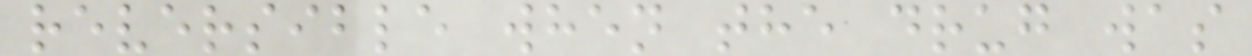reversible when the drug was
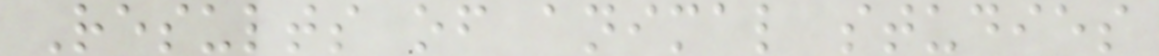Results of animal studies
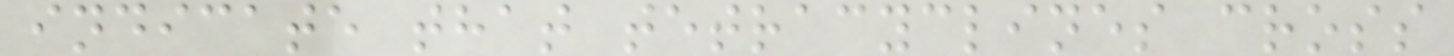indicate that tetracyclines cross
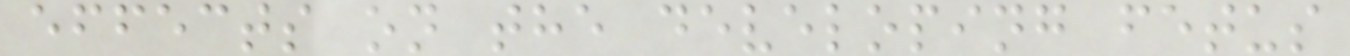effects on the developing fetus
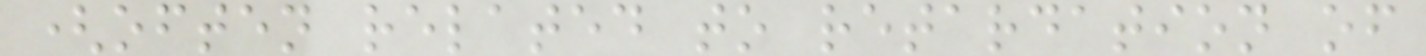(often related to retardation of
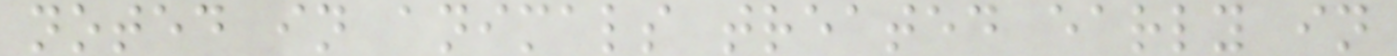noted in animals treated early in
